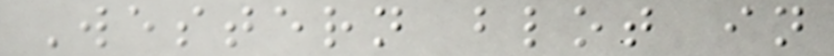Western blot in
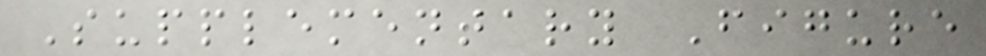Supplementary Figure
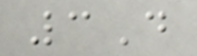3D
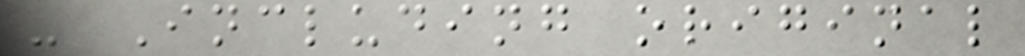- Including original
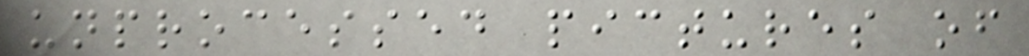unprocessed pictures of
